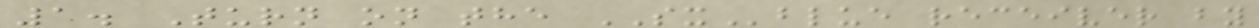1. Turn on the SXblue receiver by
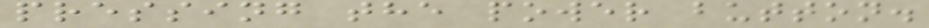pressing the power button.
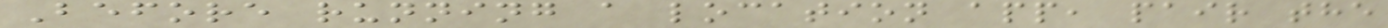Before running a location app, pair the
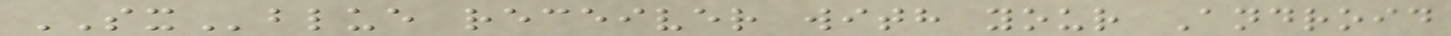SXblue receiver with your Android
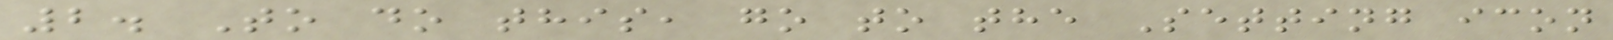2. To do this, go to the Setting icon
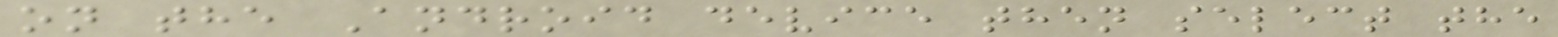on the Android device then select the
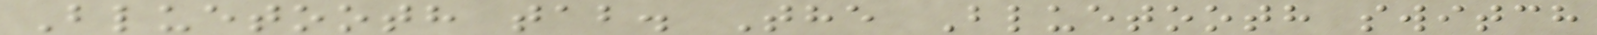Bluetooth tab. The Bluetooth switch
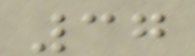37
